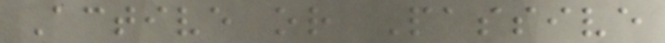Active or Passive
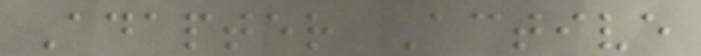Adapter Active
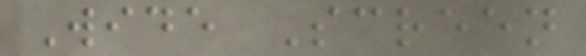Wide Screen
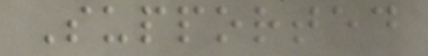Supported
